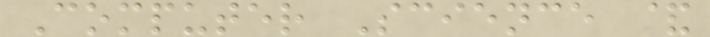Computer Science &
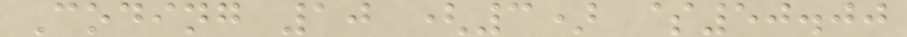Coding 10 (3) $50.00
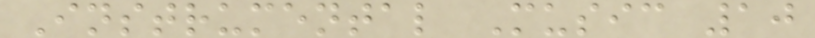Instrumental Music 10
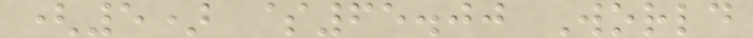(5) $65.00 World
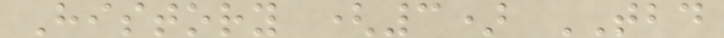History (3) TBD
